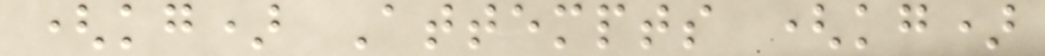(kg) Attempts (kg)
